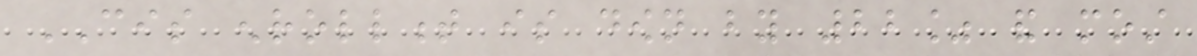CIS enrollment is down by 22% and most
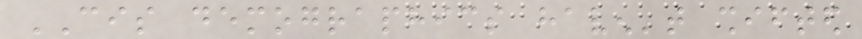CIS demographics haven't shifted
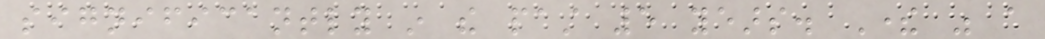significantly in the past 5 years. There was a
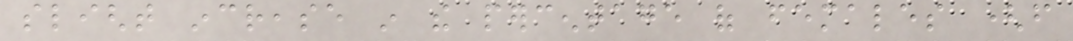slight increase in the percentage of females (from
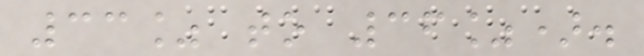33% to 36%).
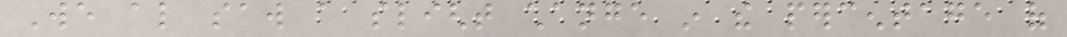We also saw a slight change in the percentage of
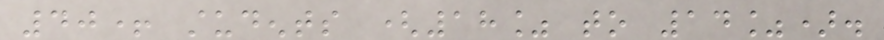40+ students (18% to 14%).
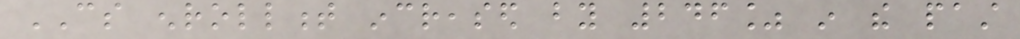CS enrollment increased by 246% in the past
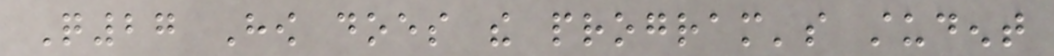Q27 How does the program's student
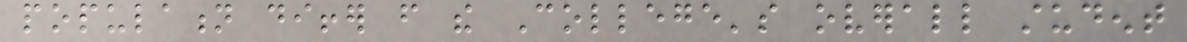population differ from the College's overall student
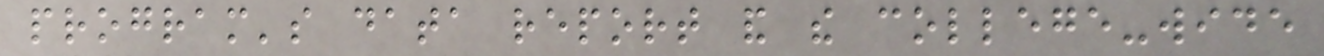program's data report and the college-wide
